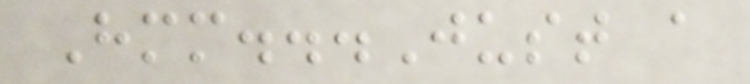Hmm...Just a
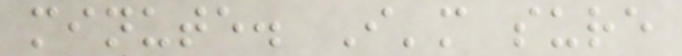minute. I'm sure
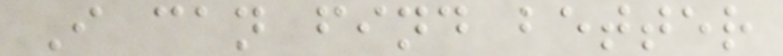I can find better
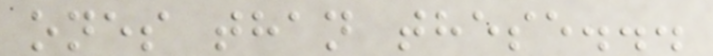ones than these...
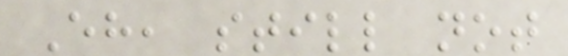Eh, still not
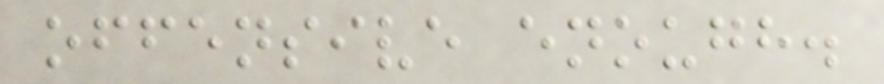offensive enough.
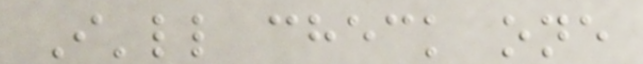I'll check one
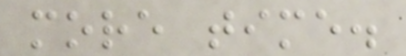more time.
